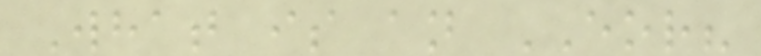What is an EOR?
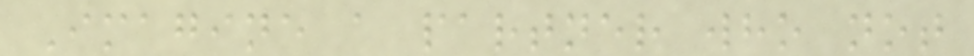Imagine a partner who not
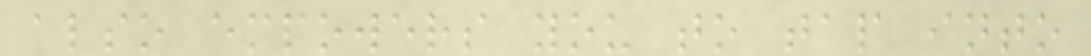also empowers you to tap into
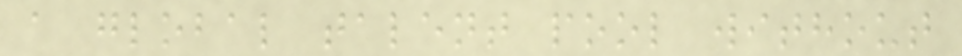a global talent pool without
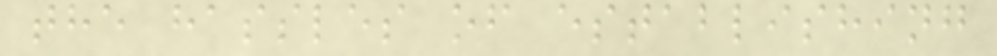the hassles of establishing
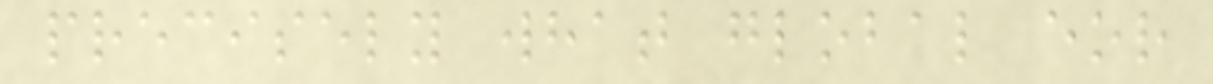precisely what global eor
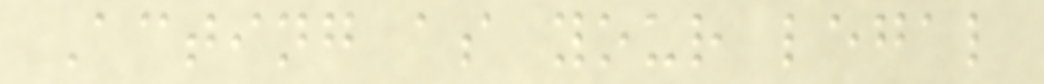Acting as your legal
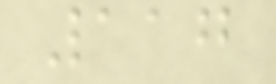117
